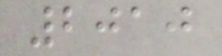2010
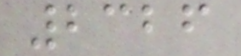2326
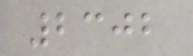2302
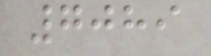7089
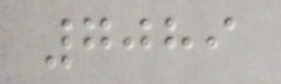7089
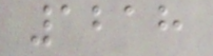1218
